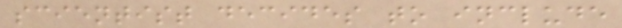scientist decides to include
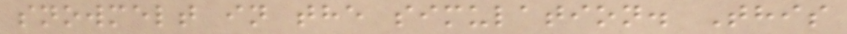snowmelt in the simulation. This
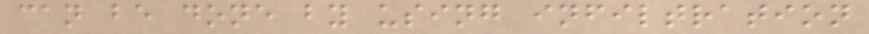can be done by using infiltration
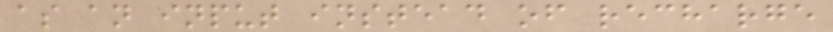as an input instead of recharge
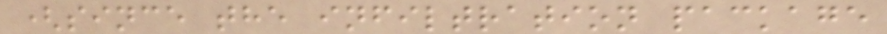(since the infiltration package
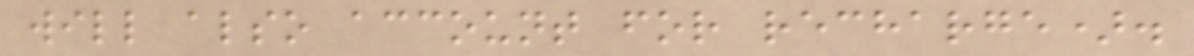will also account for recharge).
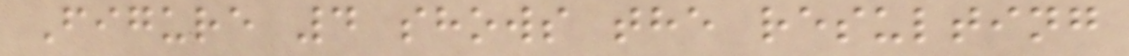Figure 4 shows the resulting
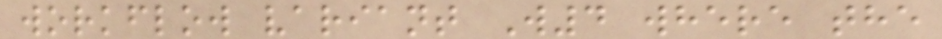workflow variant W4 where the
